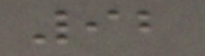92
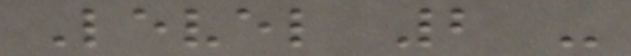Level 2 -
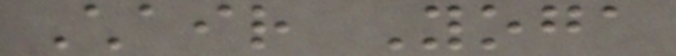Chair Yoga
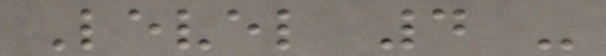Level 4 -
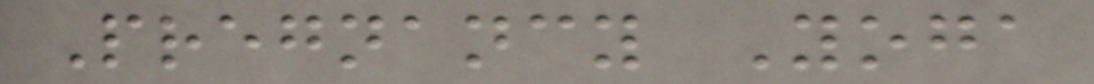Pregnancy Yoga
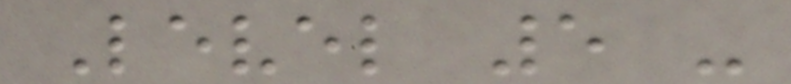Level 5 -
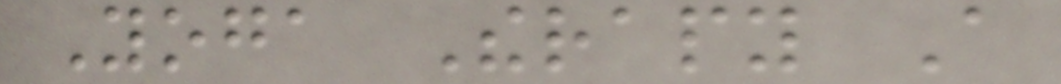Yoga Therapy A
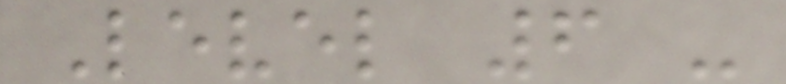Level 6 -
